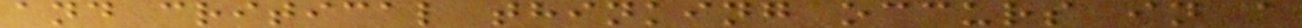and critical thinking occurs in a
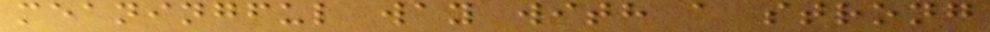meaningful way with a strong
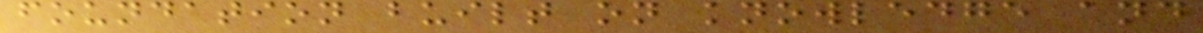foundation built on knowledge and
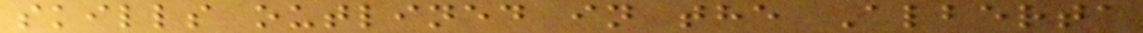skills outlined in the Alberta
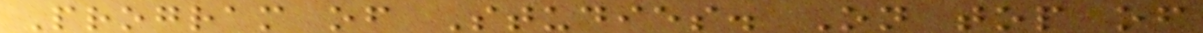Program of Studies. On top of
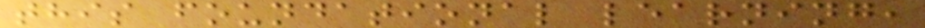this foundational learning,
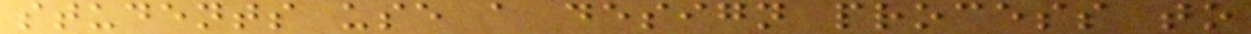students use a design process to
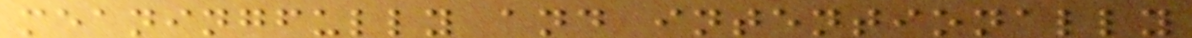meaningfully and intentionally
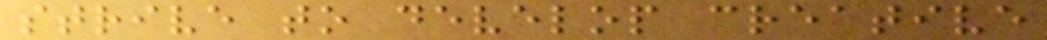strive to develop creative
